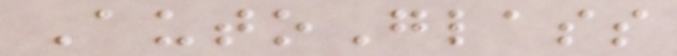AutoGlass
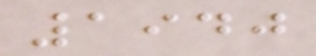1940
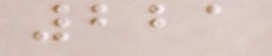221
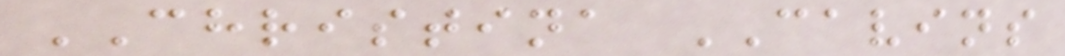CHRISTINA CAVINS
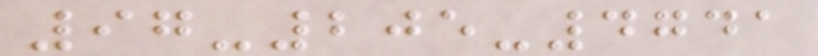97-205-4741
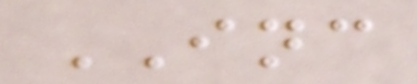INC
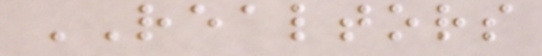REALTORS
